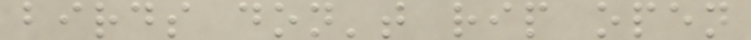birds don't rip open
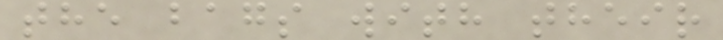the bags with their
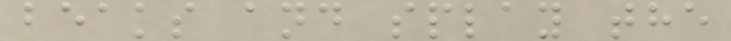beaks and splay the
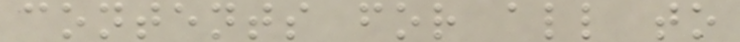contents for all to
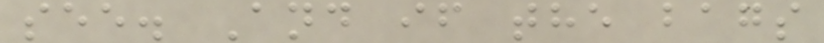see. And if the bags
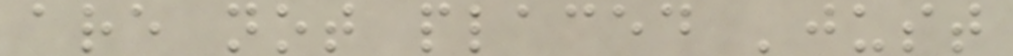are not placed 'just
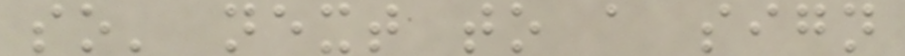so' next to a sign
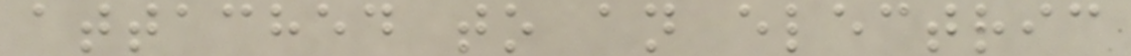attached to an electric
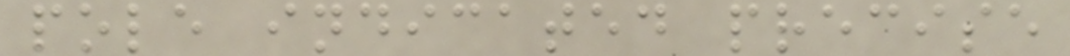pole indicated precise
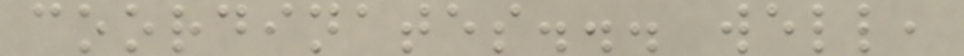coordinates... well,
